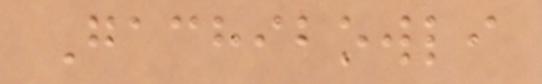Gachibowli
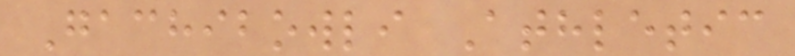Gachibowli Athletic
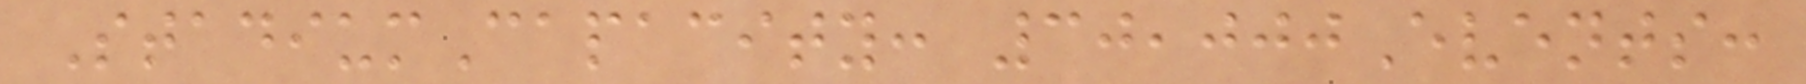StadiumCapacity: 30,000Events:
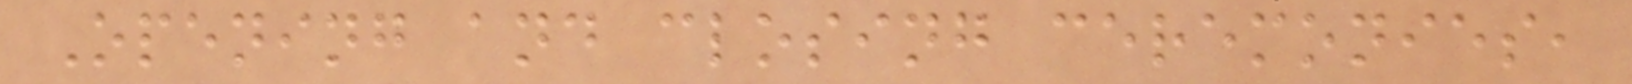Opening and closing ceremonies,
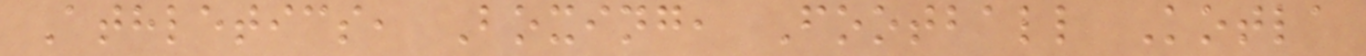Athletics, Boxing, Football Kotla
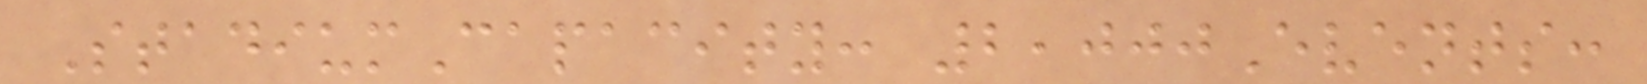StadiumCapacity: 2,000Events:
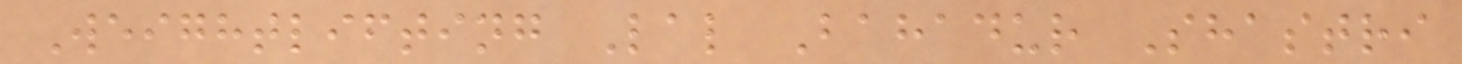Weightlifting Lal Bahadur Shastri
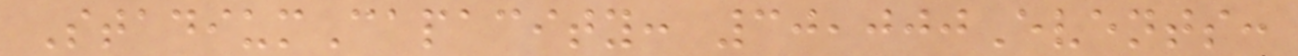StadiumCapacity: 30,000Events:
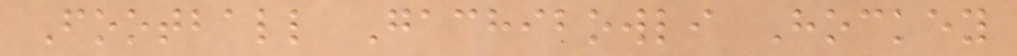Football Gachibowli Hockey
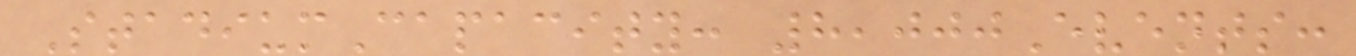StadiumCapacity: 8,000Events:
